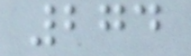274
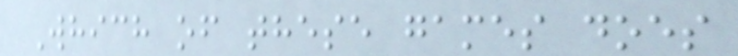Which of these games does
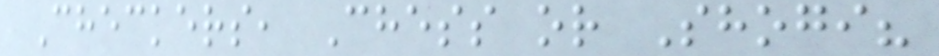Checkers, Chess or Shogi?
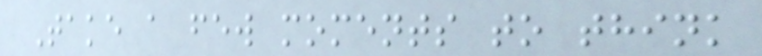Take a few moments to think
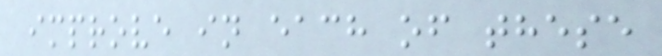improve in each of these
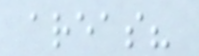areas?
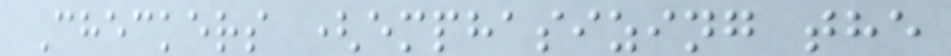Checkers (emphasizing the
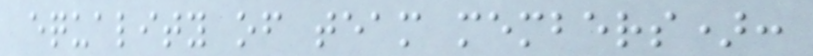equality of team members):
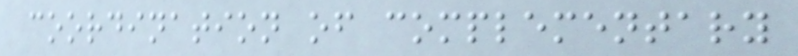coordination of complementary
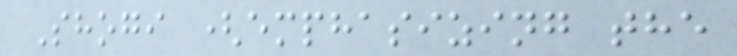Shogi (emphasizing the
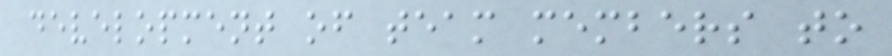development of team members to
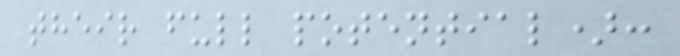their full potential):
